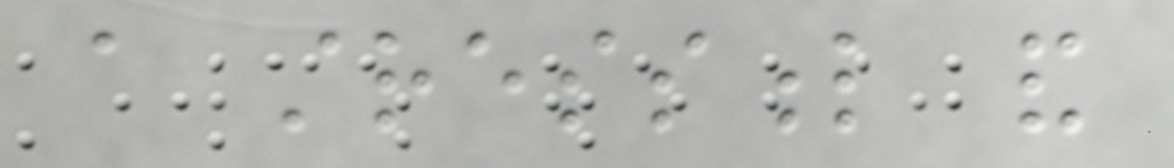a stressful and
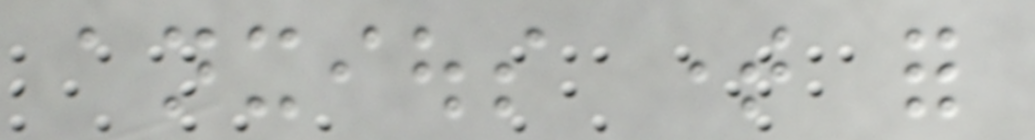anxious time for
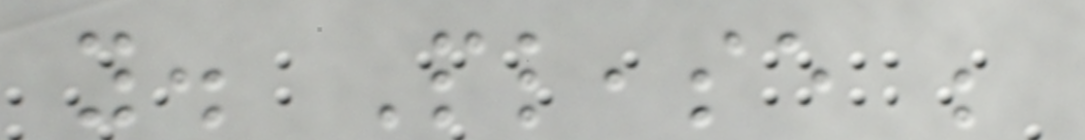you. Please be
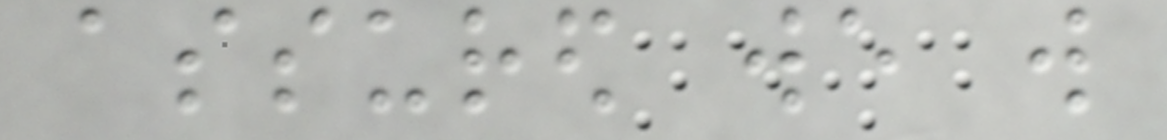assured we will
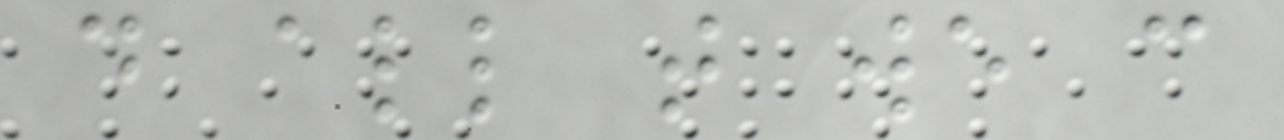do all that we can
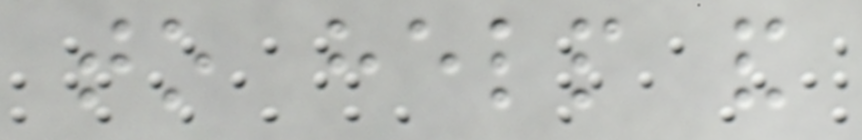to help and
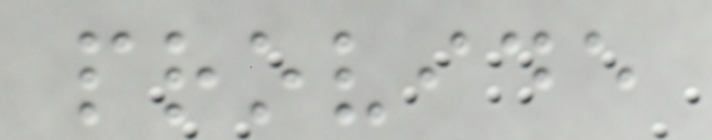provide
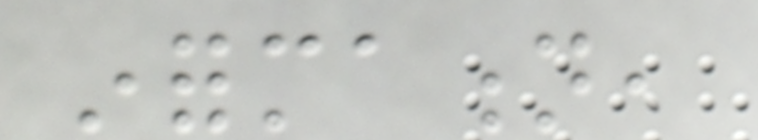information,
